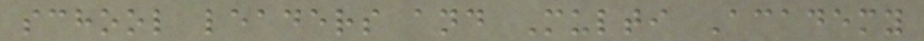school leaders and Multi Academy
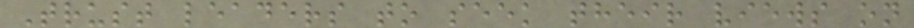Trust leaders to seek their views on
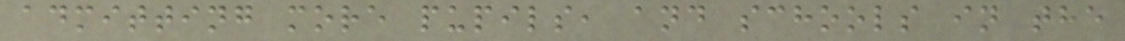admitting more pupils, and schools in the
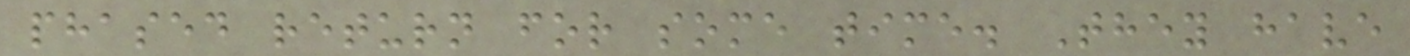phased return for some time. They have
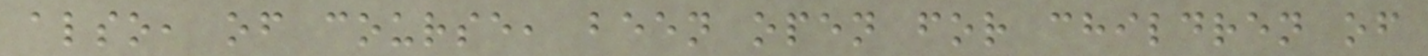also, of course, been open for children of
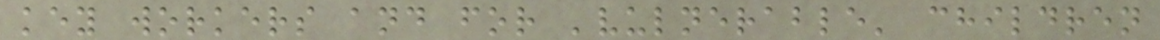key workers and for 'vulnerable' children
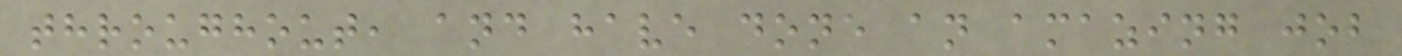throughout, and have done an amazing job
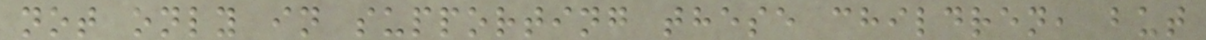not only in supporting these children, but
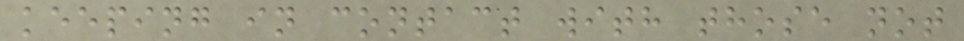keeping in contact with those not
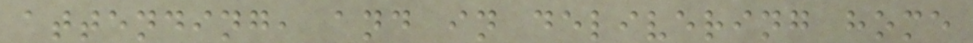attending, and in delivering home
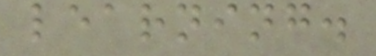learning.
